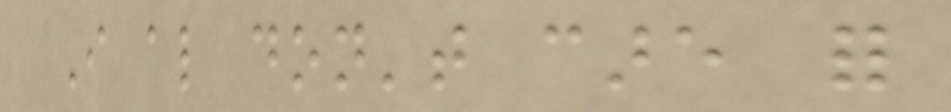I also don't care for
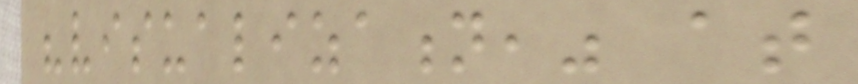"visualization," at
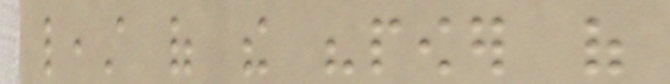least of the "power of
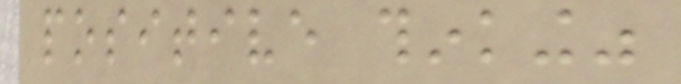positive thinking"
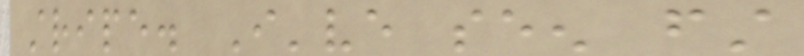stripe. I've seen first
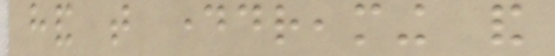hand that daydreaming and
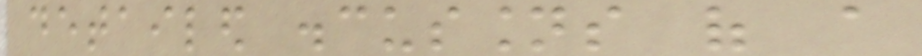detailed discussions of a
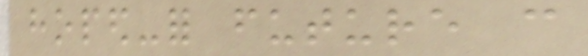hoped-for future can
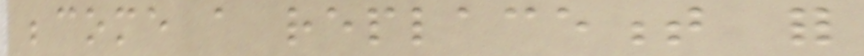become a replacement for
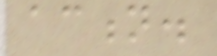action.
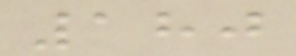180
